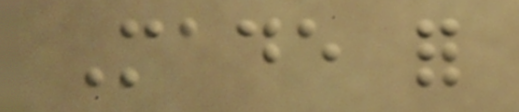Made for
